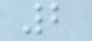2
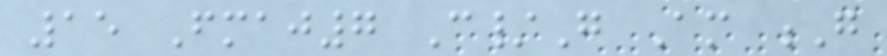15 Fmaj7 C/G Am G
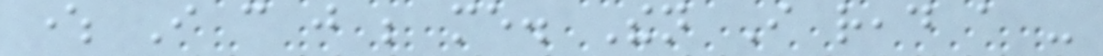where I can just be me. Then I read a -
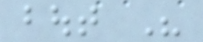bout His
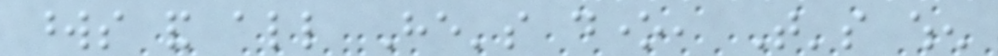words and all He's done, That's when
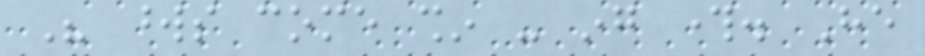His words come shin - ing through. He
